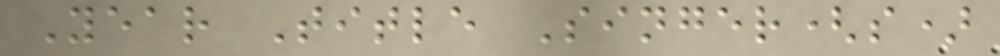Year Title Singer(s)
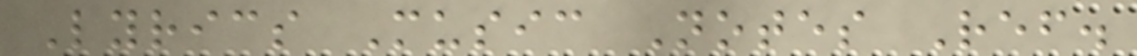Lyrics Music Notes Ref.
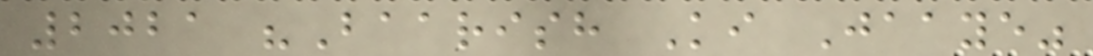2021 "Baarish Ki Jaaye"
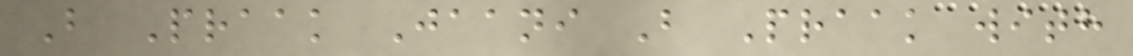B Praak Jaani B Praak with
